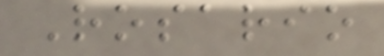Rosario
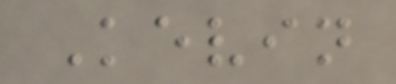Kevin
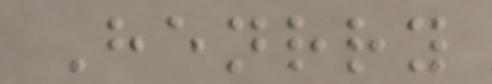Henrry
